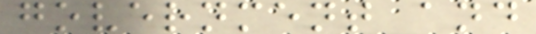government and
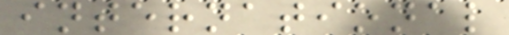international
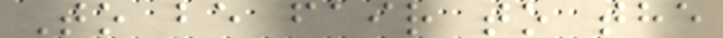To be fair to the
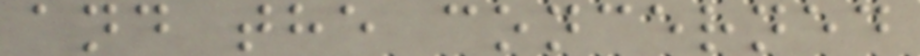and the concerned
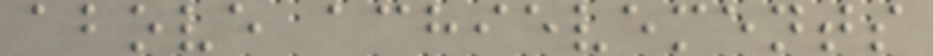above achievements
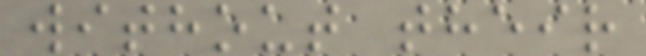without their
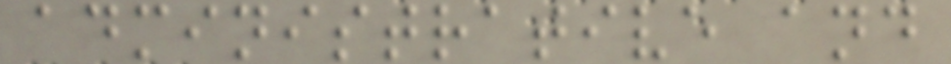administrative and
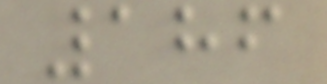186
